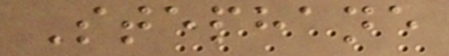Stephane
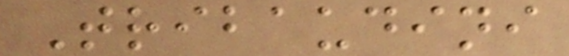Tribaudini
